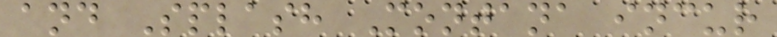and Splash Montana incur
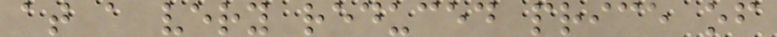at a very reduced price of
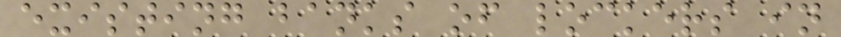existing banks of lockers in
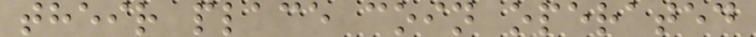their place coin operated
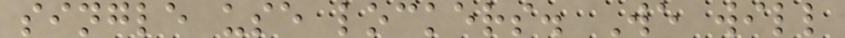single use lockers. We will
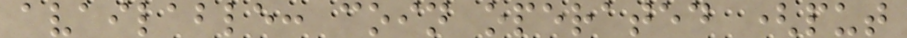available: coin operated (put
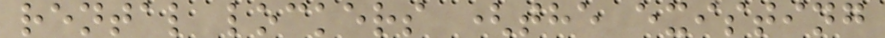rental lockers (the existing
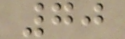70
